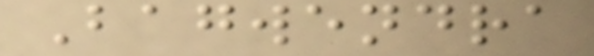Bagwendra
